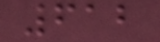612
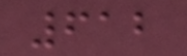612
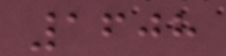1608
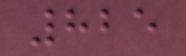825
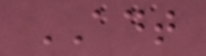ADT
